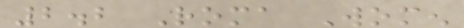2.2 Roma Women
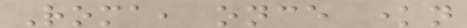Roma, once known
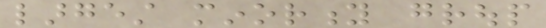largest minority group
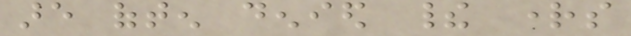are often denied their rights
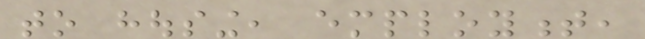to housing, employment,
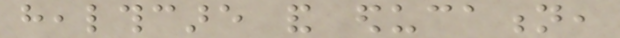healthcare and education,
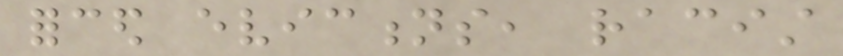forced evictions, racist
